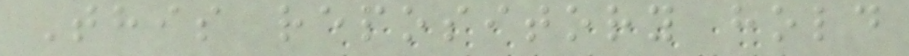This repository hold
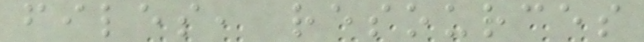files, resources
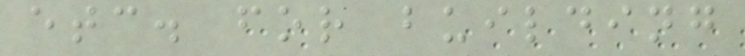etc. for building
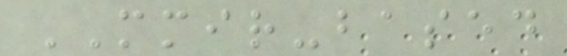MMIR-based
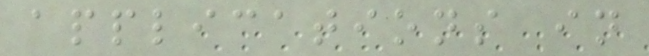applications in
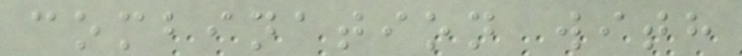combination with
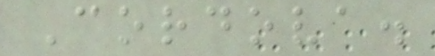Cordova.
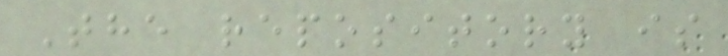The repository is
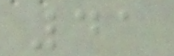41
